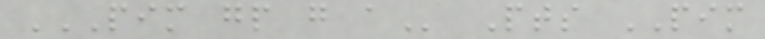PIM GP G A Pts PIM
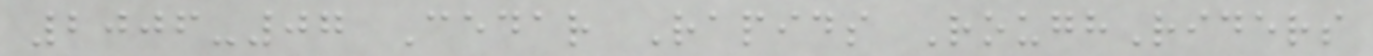2006-07 Cedar Rapids RoughRiders
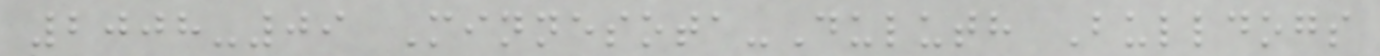2008-09 Minnesota-Duluth Bulldogs
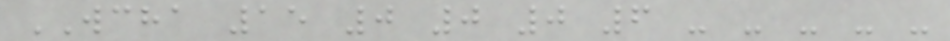WCHA 15 0 0 0 6 - - - - -
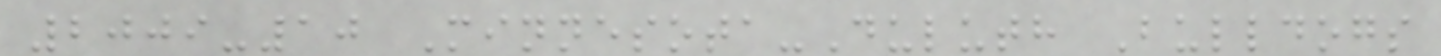2009-10 Minnesota-Duluth Bulldogs
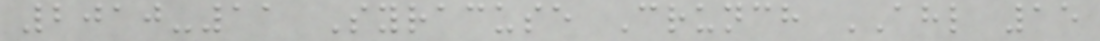2010-11 Syracuse Crunch AHL 15
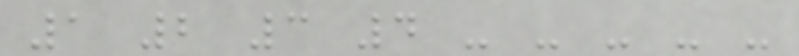1 2 3 4 - - - - -
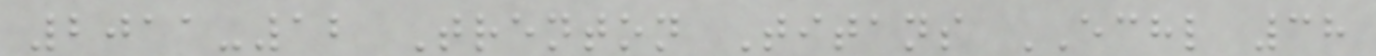2011-12 Trenton Titans ECHL 38
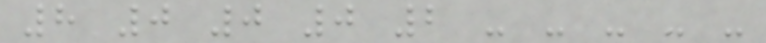8 0 0 0 2 - - - - -
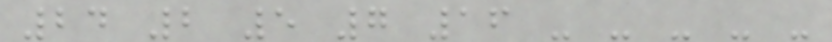24 2 5 7 16 - - - - -
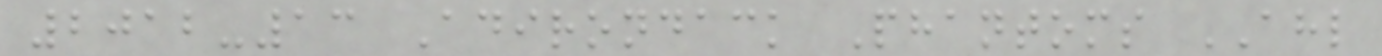2012-13 Adirondack Phantoms AHL
